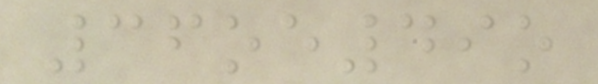36oe49o
